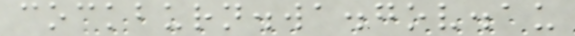cockburn.wa.gov.au
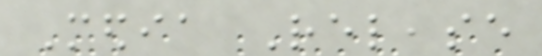Media Release
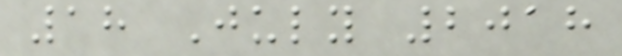18 July 2018
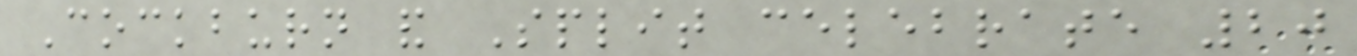Cockburn and Split celebrate 20
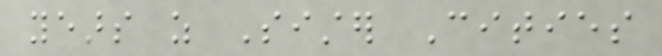years as Sister Cities
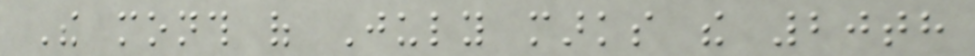The month of July marks the 20th
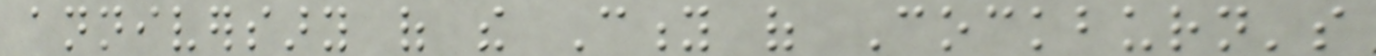anniversary of the City of Cockburn's
